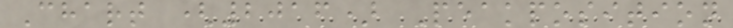Chart (2016) Peakposition
